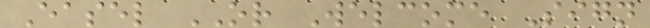Easel OR Welcome Sign
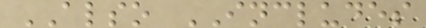ALSO INCLUDES
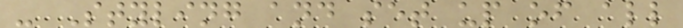- Styling and set up of all
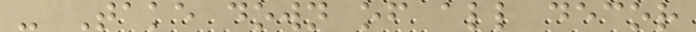- Take down of all decor
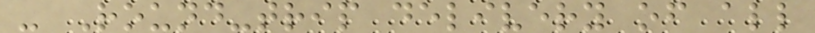- Round-trip delivery of all
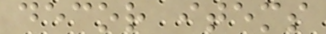decor items
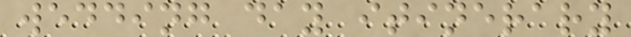wedding day itinerary
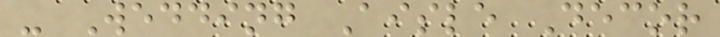- Wedding Aisle Decor
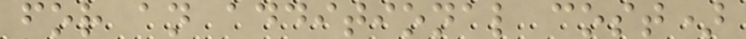for an additional cost)
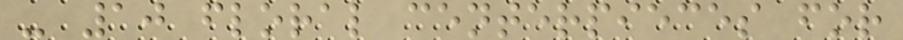- 10 floral centerpieces for
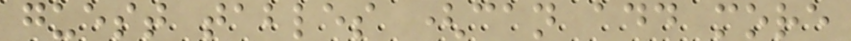guest tables (can add more
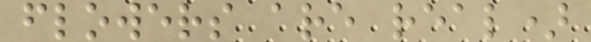flowers are real)
